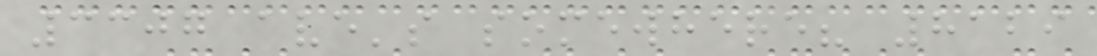3307 ave's somewhere? 8129
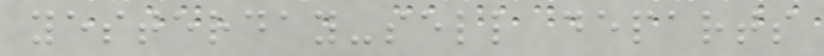yesterday-sell departs
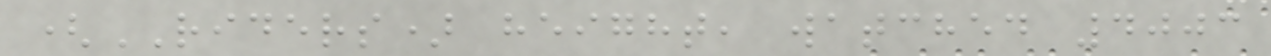(RIDERS) height, watched 4003
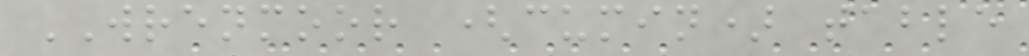WRENMOOR (cumin) table
